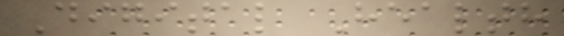Digital Health
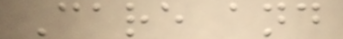Care and
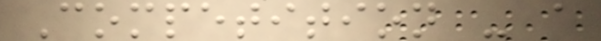Competition - a
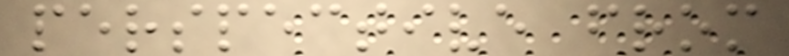perspective from
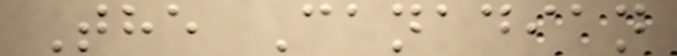The Canadian
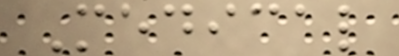Medical
